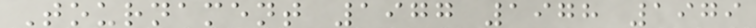Tournament 1977 1978 1979
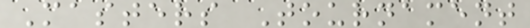Masters Tournament
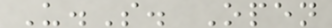U.S. Open
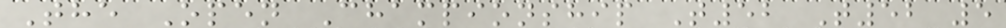The Open Championship T52 T52 5
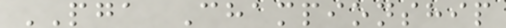PGA Championship
